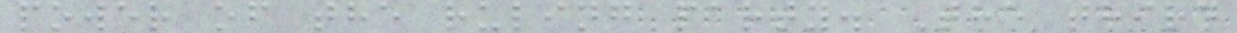power of the ruling party. The third
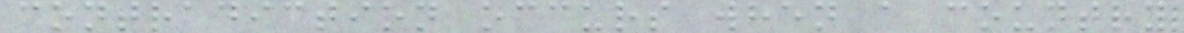contradiction occurs when a country
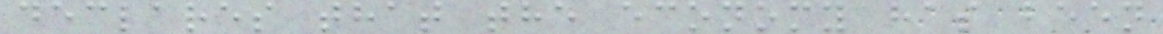declares that the economy has been
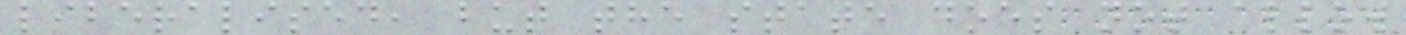liberalised, but the state does not allow
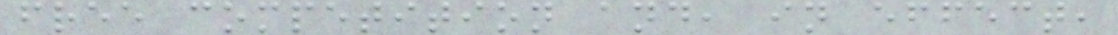free competition and, in effect,
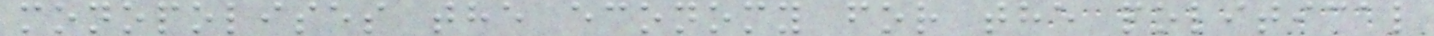monopolises the economy for the political
